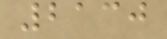2130
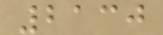2130
